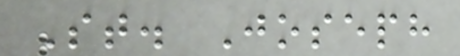St. Joseph
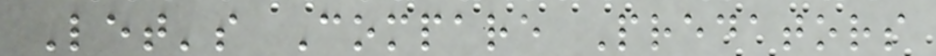Let's Compare Predators
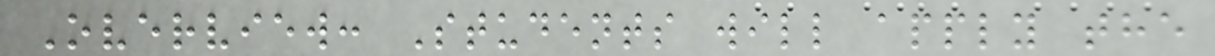Overview: Students will apply the
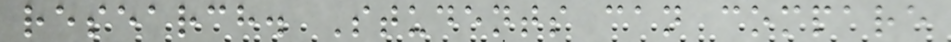research. Students can compare
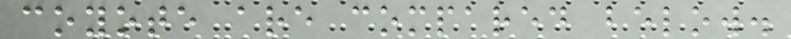coyote are compared below.
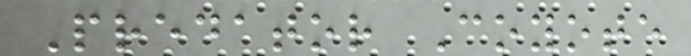Predator Coyote
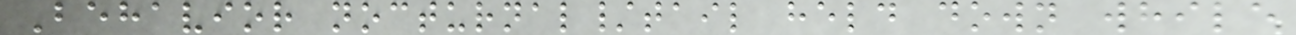Behavior nocturnal/tail held down while
